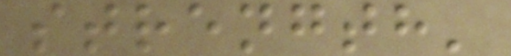strength'
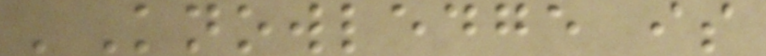'Knowledge is
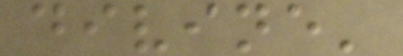divine'
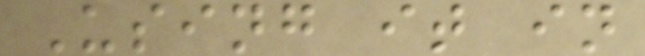Using it in
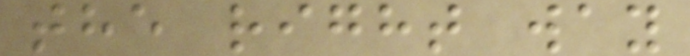the right way
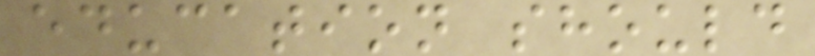education should
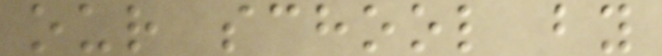our school by
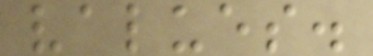values.
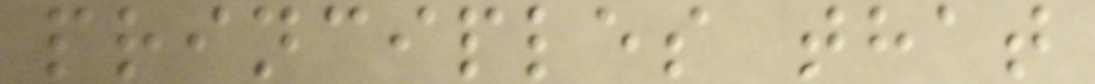principles that
